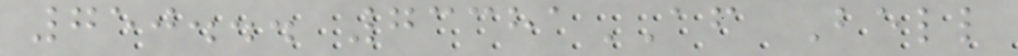750... 73381AF Bell
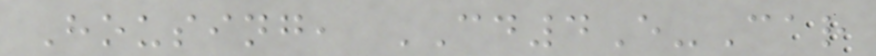Housing, CD4E-Car
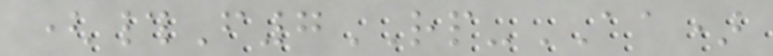(#F7RP-AA)
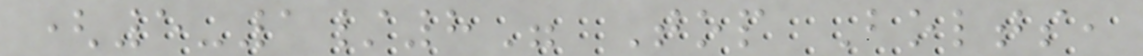(5-1/8" Top Bolts,
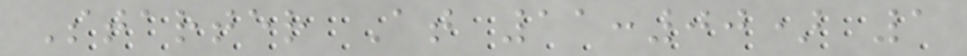Starter At 11:00) 1
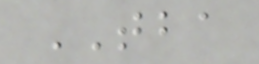TBA
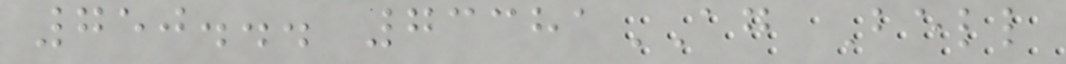750... 73381AG Bell
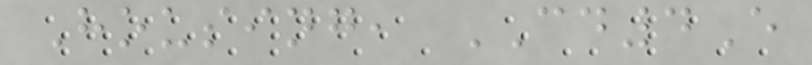Housing, CD4E
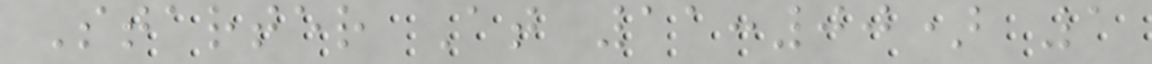Starter At 11:00) 1
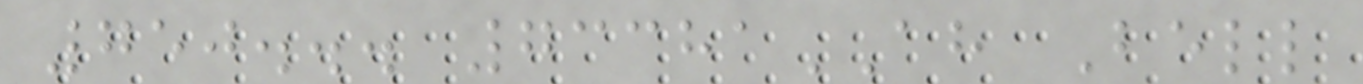750... 73381AH Bell
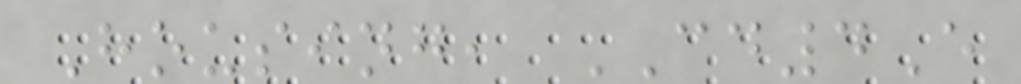Housing, CD4E
